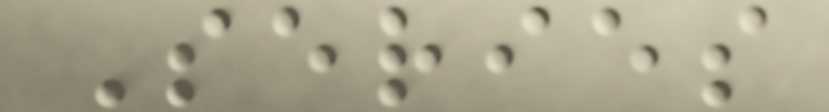Series
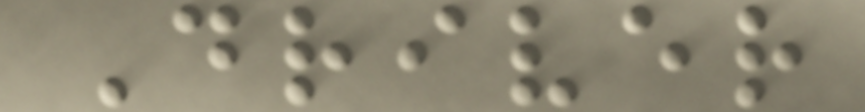Driver
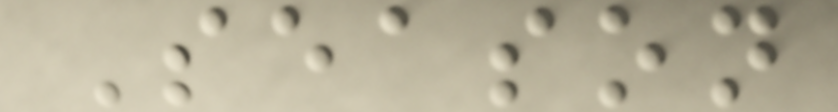Season
